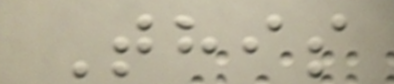This
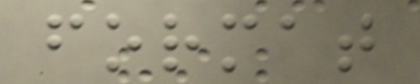format
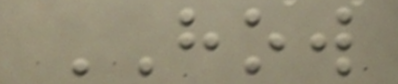HOW
